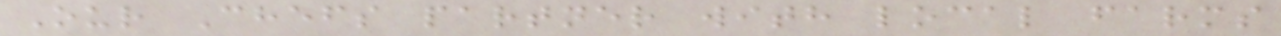Our Chefs partner with local farms
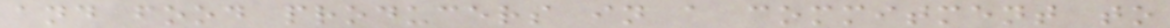and food producers in a commitment to
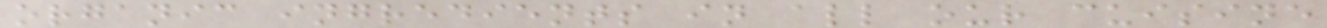organic ingredients in all our cuisine
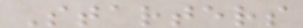Starters
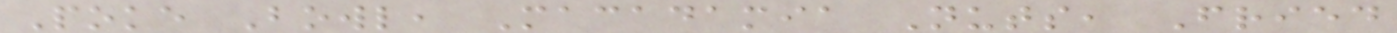Poke Bowl, Macadamia Nuts, Fried
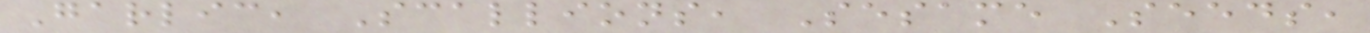Garlic, Scallions, Sesame Seeds,
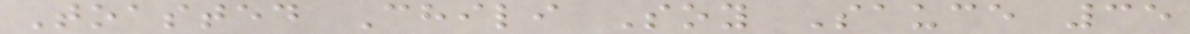Toasted Chili Soy Sauce 35
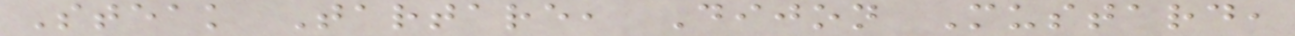Steak Tartare, Dijon Mustard,
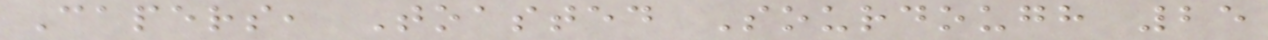Capers, Toasted Sourdough 25
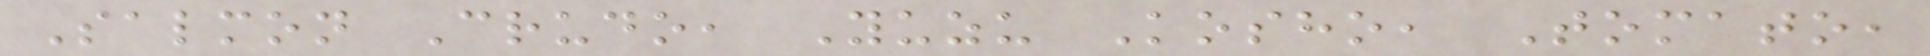Salmon Crudo, Yuzu Kosho, Tomato,
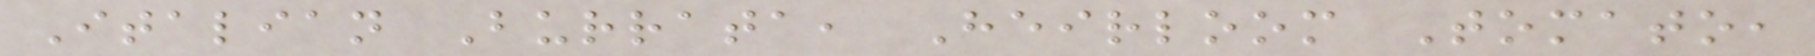Italian Burrata, Heirloom Tomato,
